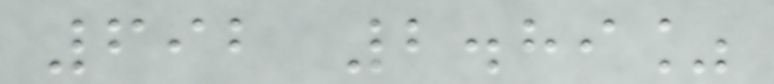692 2.89%
